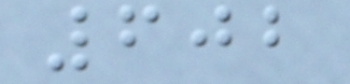602
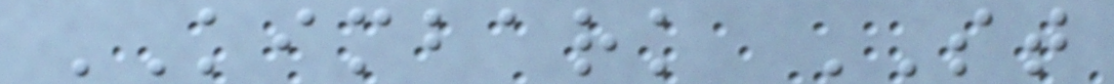KIMBARK ST
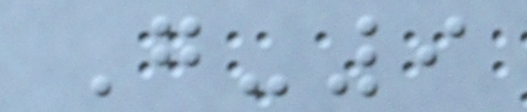G-9
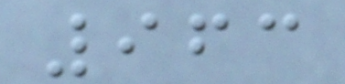963
